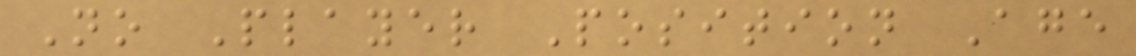No Player Position Age
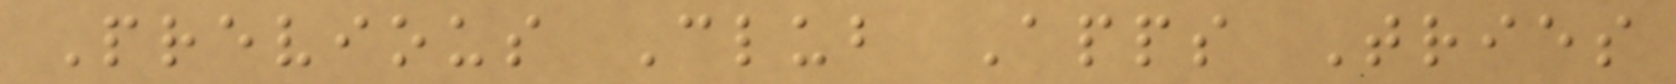Previous Club Apps Tries
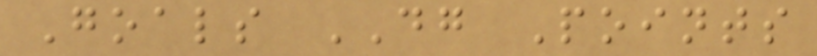Goals DG Points
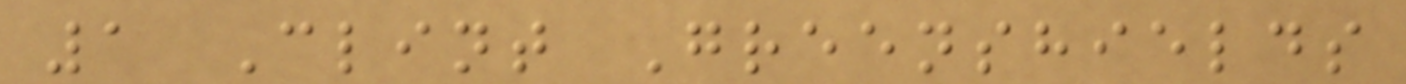1 Clint Greenshields
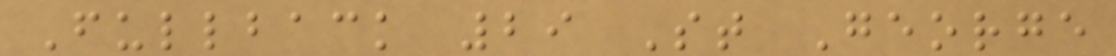Fullback 29 St George
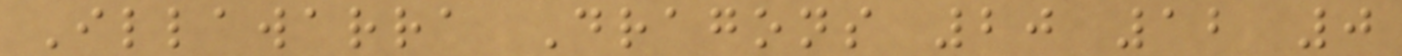Illawarra Dragons 20 12 0
